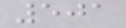501
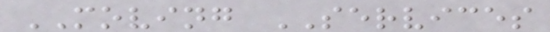MOVING SERVICES
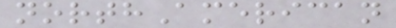northAmerican
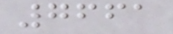7661
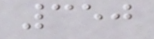350
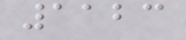1123
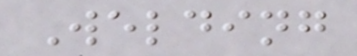Welding
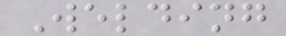Welding
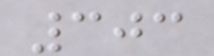303
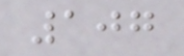107
